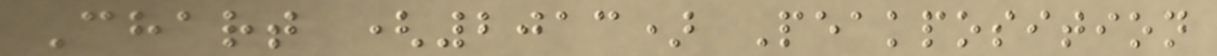Chart (2013) Peakposition
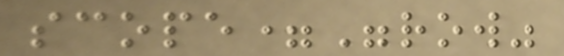scope="row"
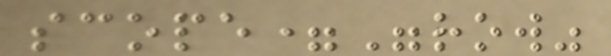scope="row"
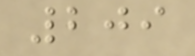209
